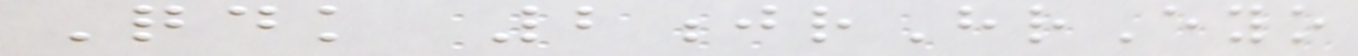Qdk 2jrHrEyo
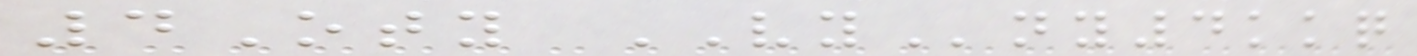4Oty VYny4kkq
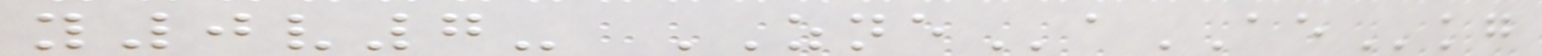y0v7- ZNEaAEkg
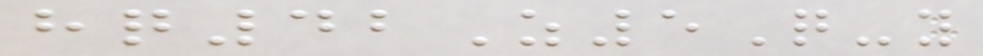hq42Z5Q-y
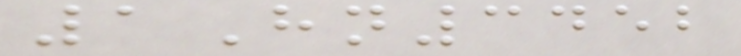1Hn3452
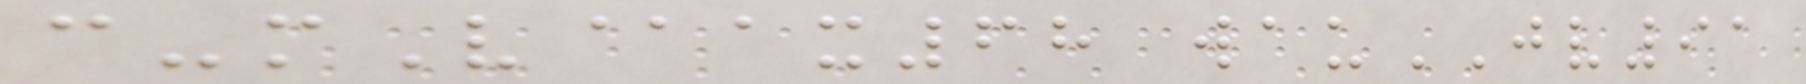c-mV@ax68 wauJV91
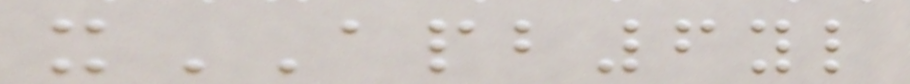xAPB6yl
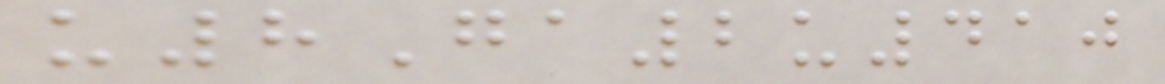u8Ga2u410
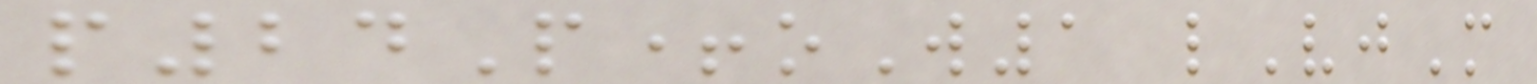p24P+oW1 lVjM
